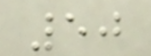50
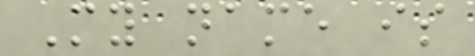My name is
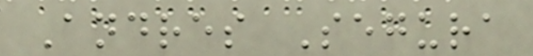Andres Segura
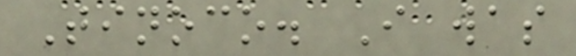Tinoco. I was
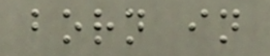born in
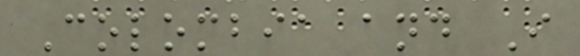Colombia and I
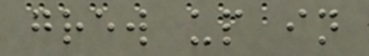grew up in
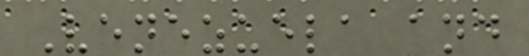Venezuela and
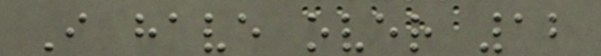I have over 12
